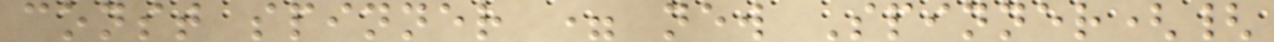const spinner = new Spinner({
